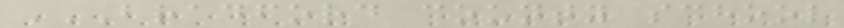BRADFORD COUNTY SCHOOL
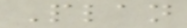Plan
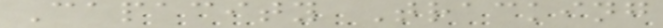Capacity Tracking
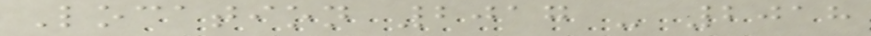Location 2017 - 2018
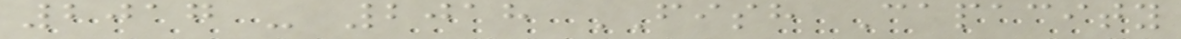2017 - 2018 FISH Capacity
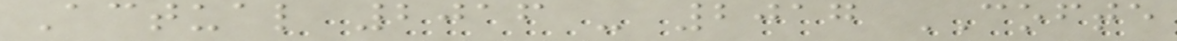Actual 2016 - 2017 COFTE
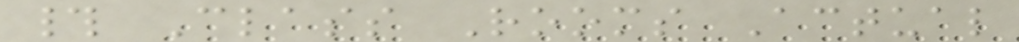# Class Rooms Actual
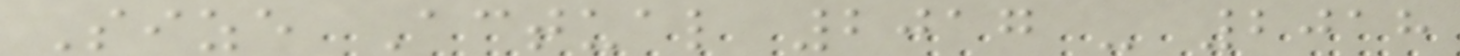Size Actual 2017 - 2018
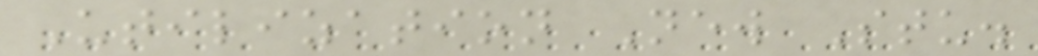Utilization New Stu.
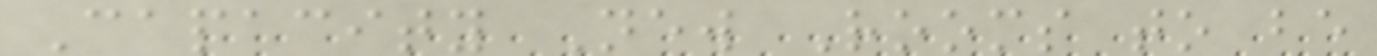Capacity New Rooms to be
